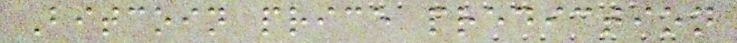Bitcoin price prediction
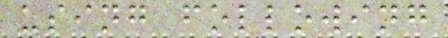using following
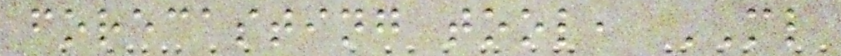forecasting tool, ML
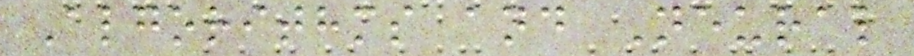Algorithms and Neural
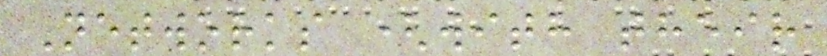Networks (with their
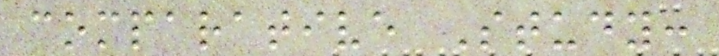comparative Study:
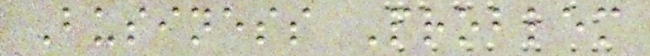Business Problem
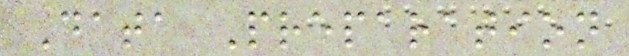Data Preparation
